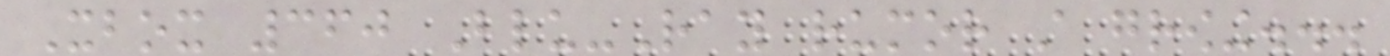Xbox 360 Blu-Ray rumor still growing...
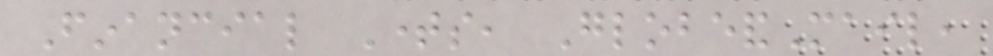Financial Times, GlobeandMail,
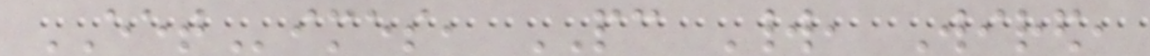EETimes, PC World, Wired,
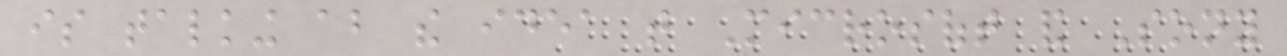is talking about the idea that Microsoft and Sony
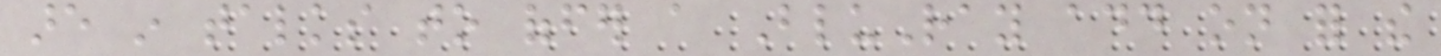are in talks to offer a BluRay add on for the
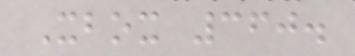Xbox 360.
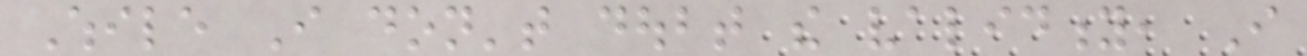While I don't doubt the validity, I
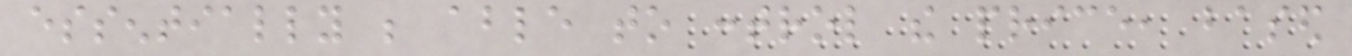essentially be able to control the price, based
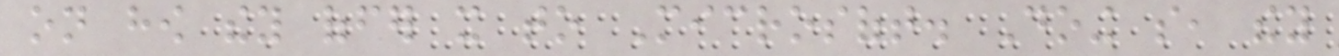on how they offer it to Microsoft. Doing so, they
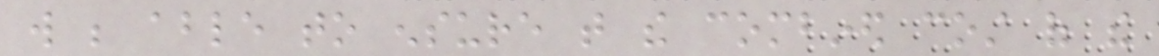will be able to ensure that the combined cost of the
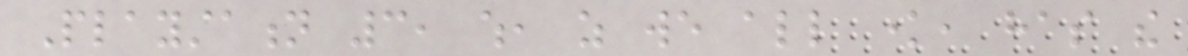Playstation 3, which, as we all know, has the
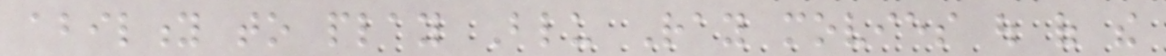ability to play Blu Ray movies out of the
